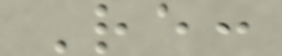Re:
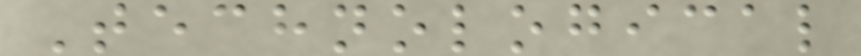Technological
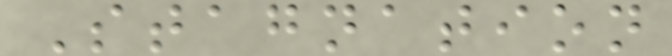Stagnation
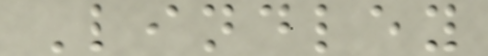Lindley
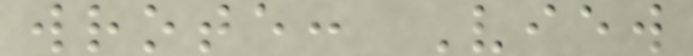wrote: View
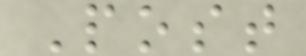Post
